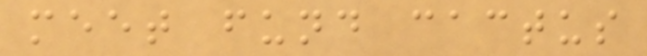meet fund cactus
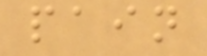pain
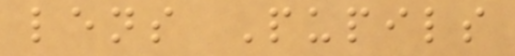lens Pupils
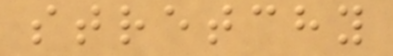stretchy
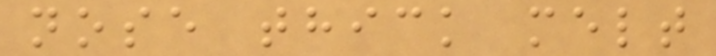nose thick melt
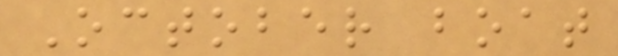October boat
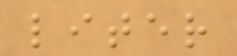liter
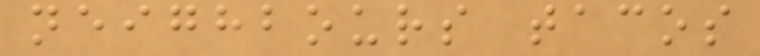neighbours tacos
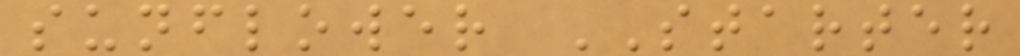sunflower STARTER
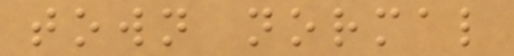town normal
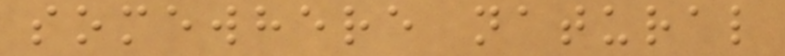somewhere natural
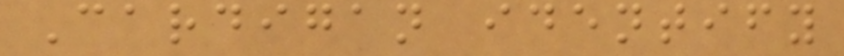Cardigan identify
